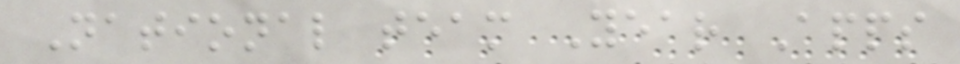National team Year Apps
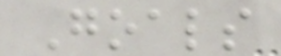Goals
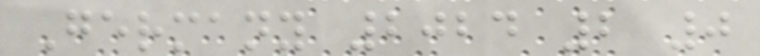Germany 2024 2 0
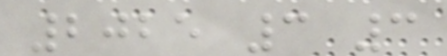2025 3 3
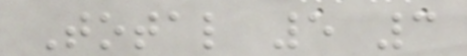Total 5 3
